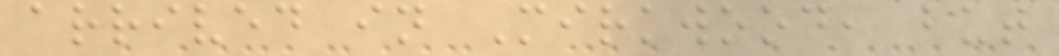arrived in Mirkwood, but
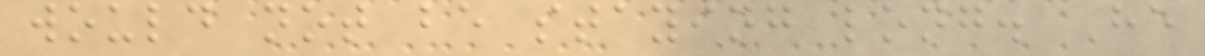would not be staying long. He
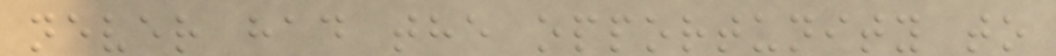never had the opportunity to
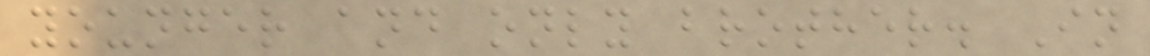younger and only brother. In
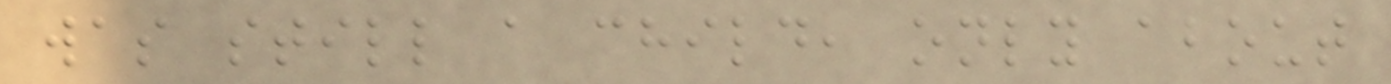was still a child, only about
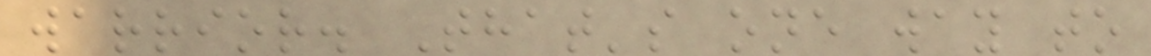warrior. That's one way to
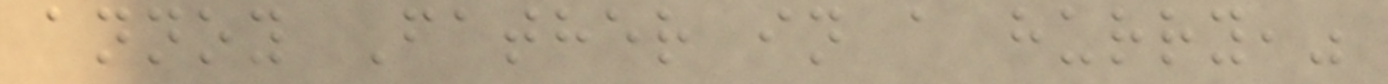annoy Father in a hurry,"
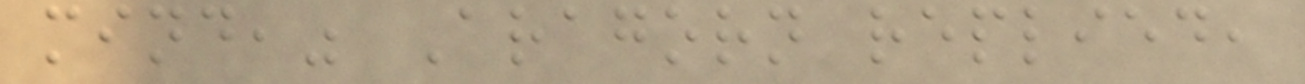mind," Aragorn replied,
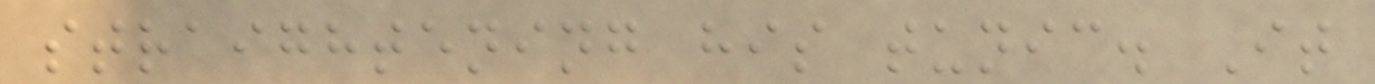straightening his tunic. It
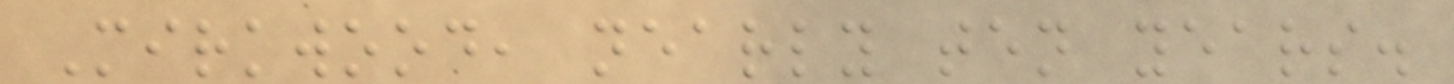Mirkwood, nearly ten years.
